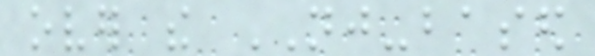over the NJ-based
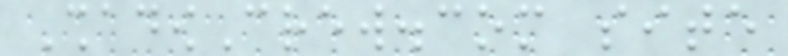ShadowCrew.com site
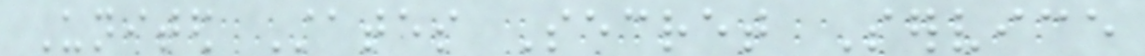United States Secret Service
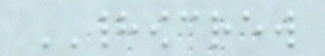HADOWCREW
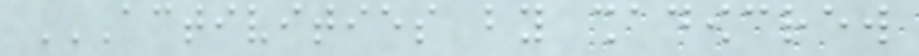ACTIVITIES BY SHADOWCREW
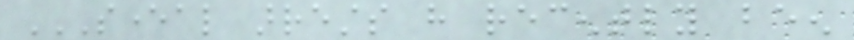SEVERAL ARRESTS HAVE RECENTLY BEEN
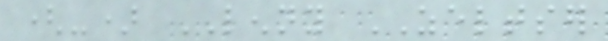(-) LENNY ZELTSER
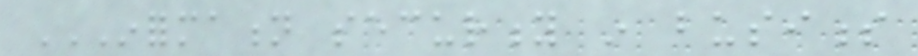INFORMATION SECURITY IN BUSINESS
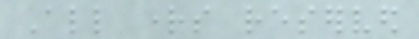All rights reserved
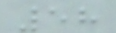58
